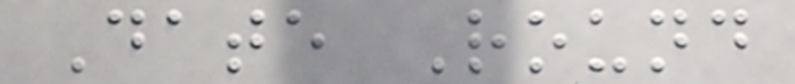Date Round
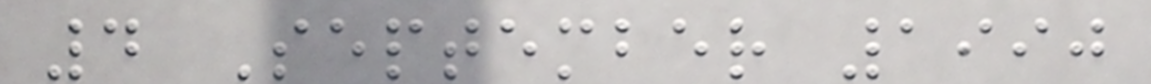4 September 1990
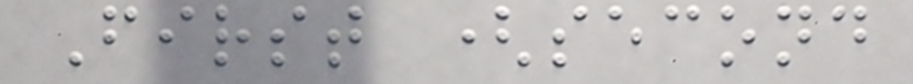First (second
